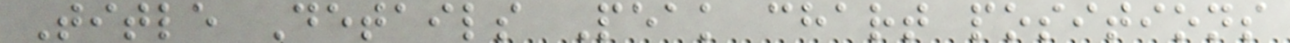Title Details Peak chart positions
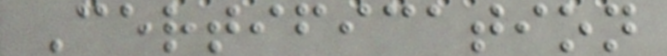Certification
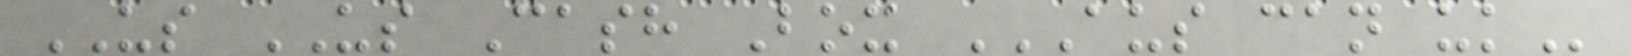US US Cash Box AUS CAN UK
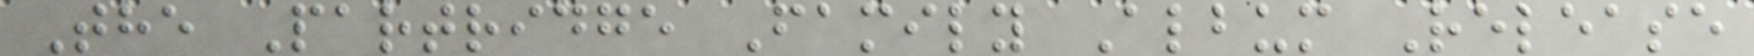The Partridge Family Album Release
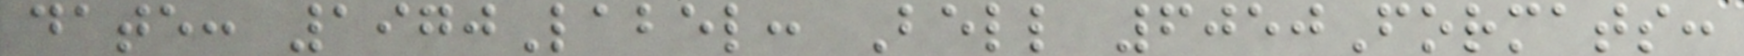date: 1970Label: Bell 6050Formats:
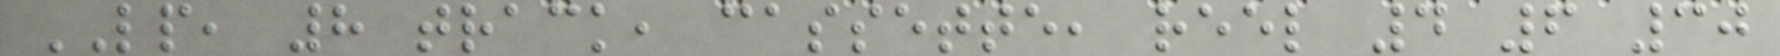LP, 8 track, cassette, reel 4 6 30
